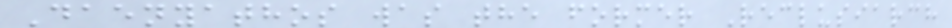Daenyathos was the former Reclusiarch
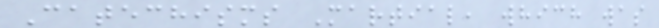Catechisms Martial, which was
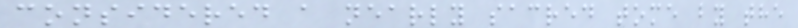considered a nearly sacred tome by the
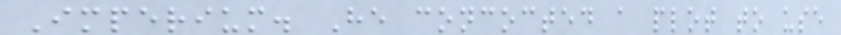Imperium. He concocted a plot to use
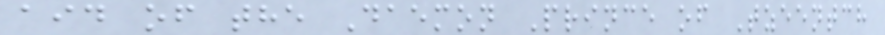aid of the Daemon Prince of Tzeentch
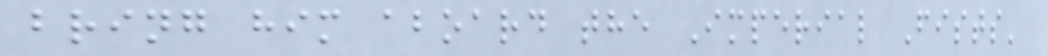bring him aboard the Imperial Fists'
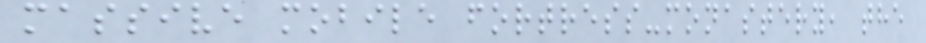massive mobile fortress-monastery, the
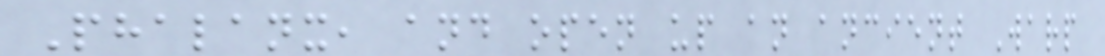Phalanx, and open up an ancient Warp
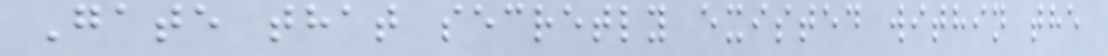Gate that secretly existed within the
